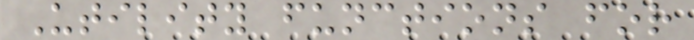Utility functions for
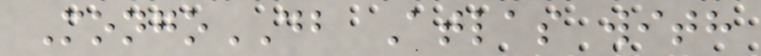MongoDB Atlas with
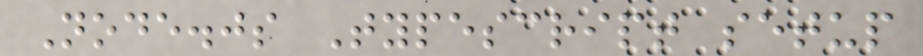Node.js Typescript setup
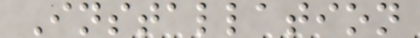Installation
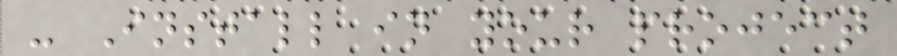- Install in your project
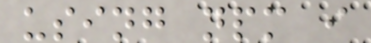using npm i
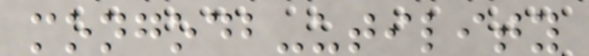mongodb-utility
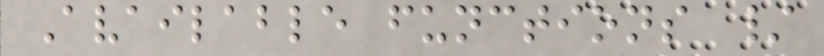Available functions /
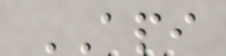API
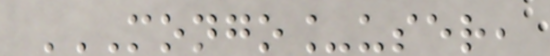MONGO_USER,
